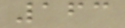163
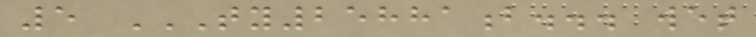5 TY25881B... WET
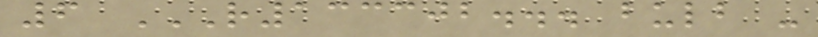6 R133302... BULB -
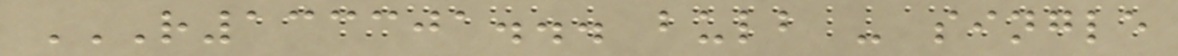R133301... BULB - SINGLE
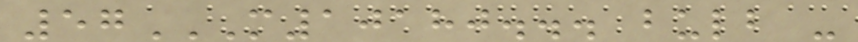57M10180... BULB -
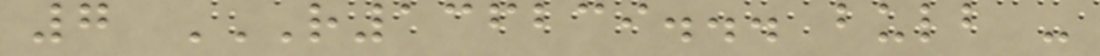7 R136239... BULB -
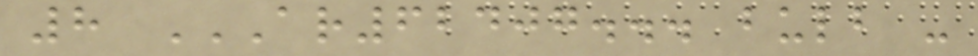8 AR62407... BULB -
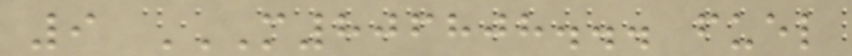9 M806808... FUEL
